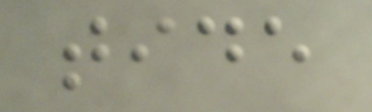tide
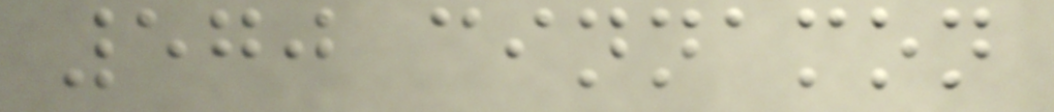570 cinnamon
